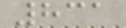831
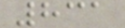831
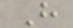H
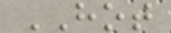HOT
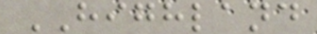HIGHLAND
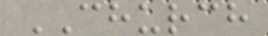CHURCH
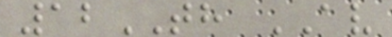12TH AV
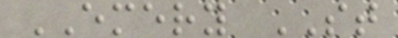EMERY ST
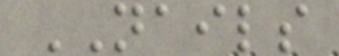NAILS
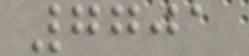7701
